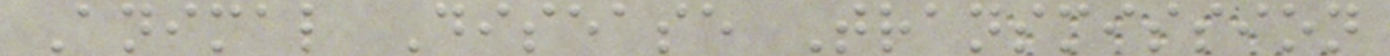Animal Disease Transmission
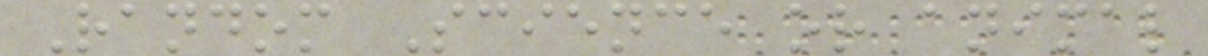Random Science or animal
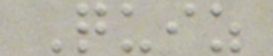Quiz
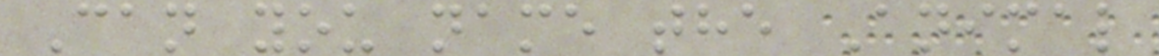Can you name the Animal
